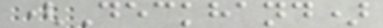(Deckhand)
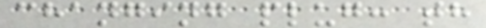changing plug: th
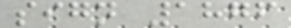sign 1876
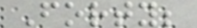Forty;
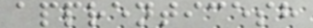apprenticesh
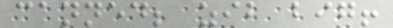canned; zib big!
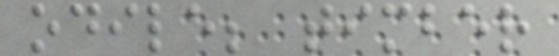odile; timber
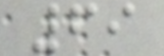69
